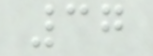37
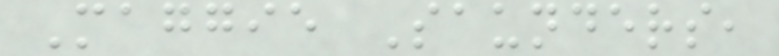Maggie Saunders,
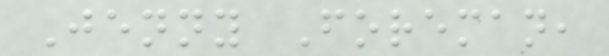Jenny Foreman,
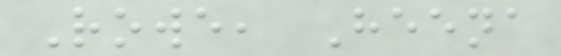Rowe, Heena
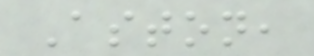Aston,
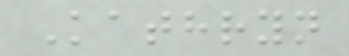Kathryn
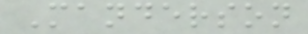Manderson
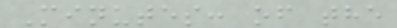Minutes: of the
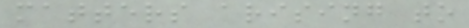matters arising to
